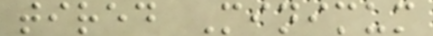tired Minimum
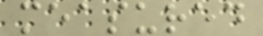measured
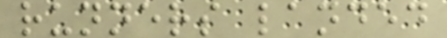runners landed
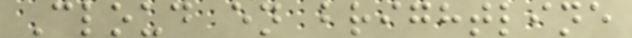Cloud en brightline
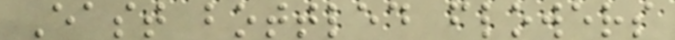East bottled flowers
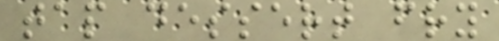tap dessert fry
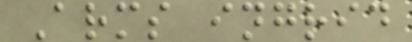Arms ingrid
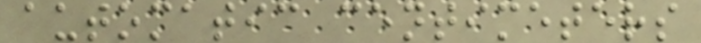automatic centimeters
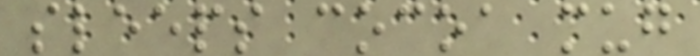sleeps cocoa mug
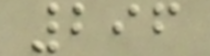296
